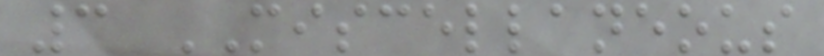3 MISCELLANEOUS
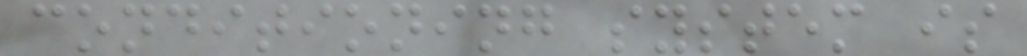conditioning system is
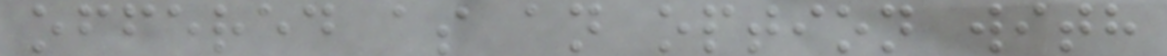offered as an option with
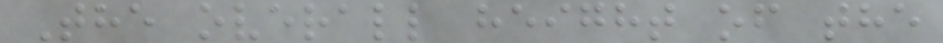The overall height of the
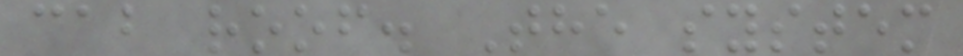cab roof. The system
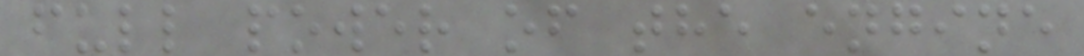full power of the engine
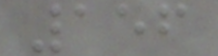156
